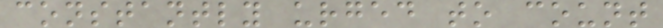constantly urged to count
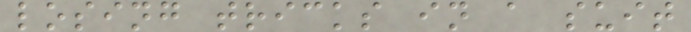losing tricks in a suit
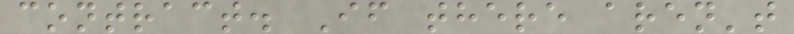contract. If there aren't
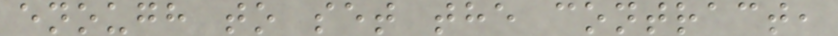enough to set the contract,
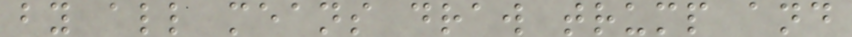by all means draw trump and
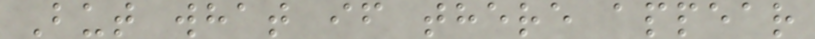But what if there appear
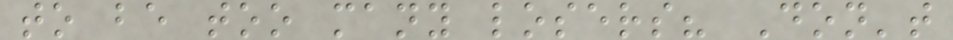to be too many losers? Don't
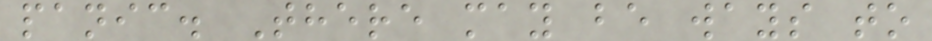panic. There may be ways to
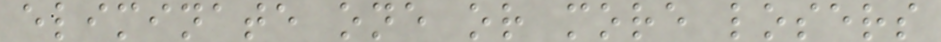eliminate one or more losers
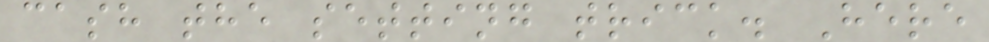cash the setting trick. Here
